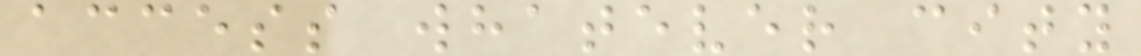access whatever city
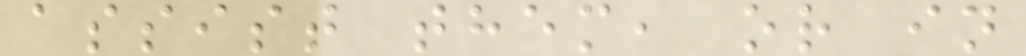assist them, or in
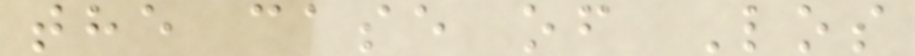the case of Los
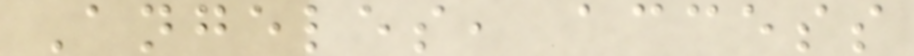Angeles, access
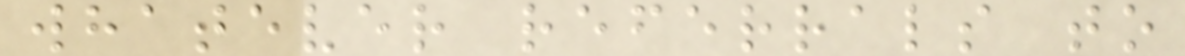whatever referrals to
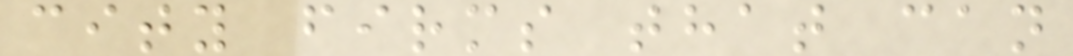city firms that can
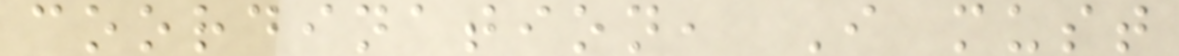coordination, I must
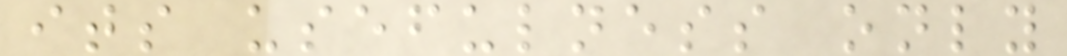its usefulness only
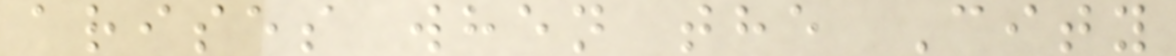arises when the City
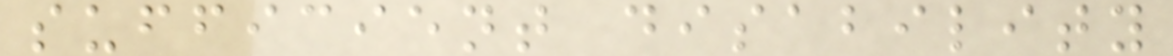sufficient disability
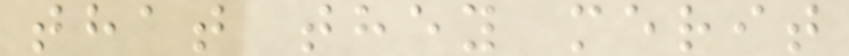that they merit
